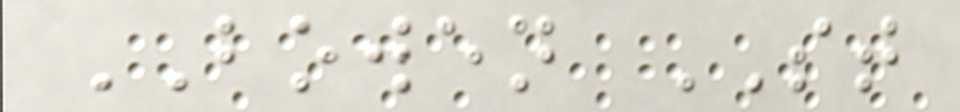BOWEN ST
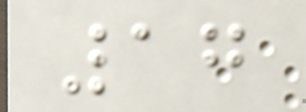17
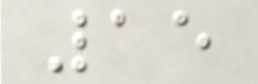15
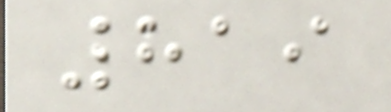819
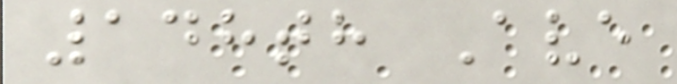148th Ave
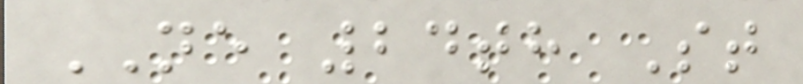NE 24th St
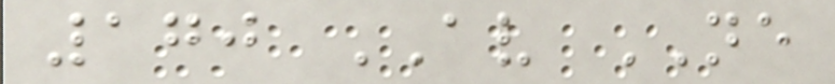170 AV NE
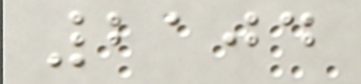2104
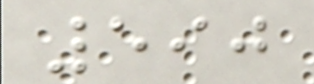590
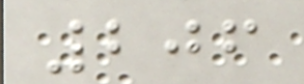206
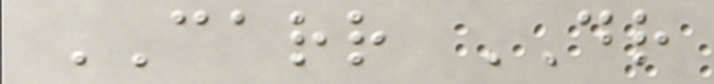CARR DR
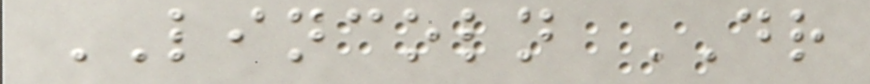LINCOLN DR
